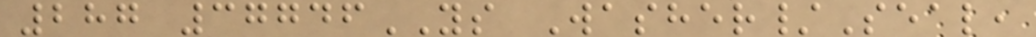287 37746YS Washer/Seal,
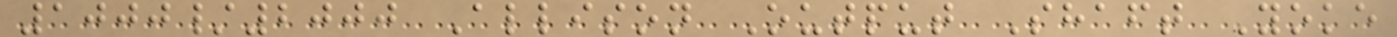1000/2000 Allison Output Shaft Yoke
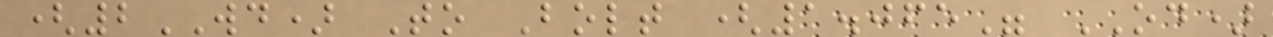(2WD) To Bolt (1.065" OD)
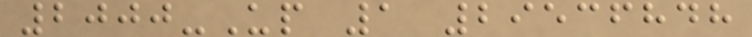2000-Up 1 29536848
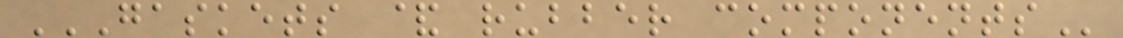GASKETS & RUBBER COMPONENTS
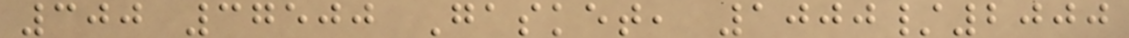300 37500 Gasket, 1000/2000
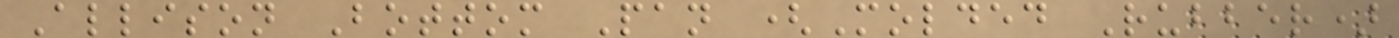Allison Bottom Pan (Molded Rubber)
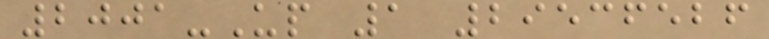2001-Up 1 29536526
